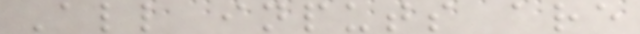All inputs are
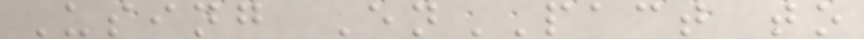Using EnPACT to
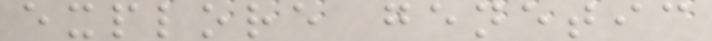explore genetic
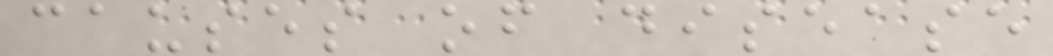causes of disease
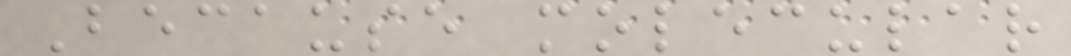Because molecular
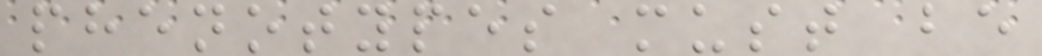phenotypes must be
